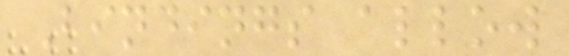Bindings allow
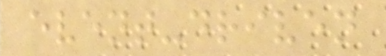event-driven
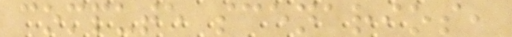compute scenarios,
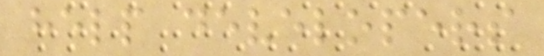help developers
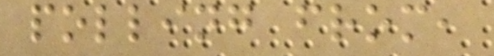polling from,
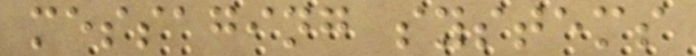messaging systems
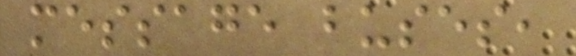message buses,
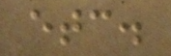etc.
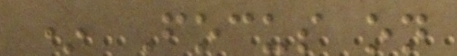* Focus on
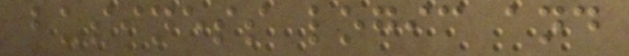business logic and
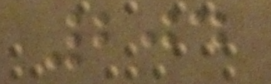204
